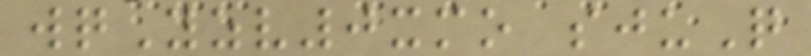wqYzv0xmo sjuQ
